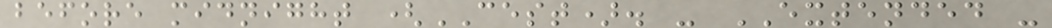before midnight (CEST). - EXTENDED -
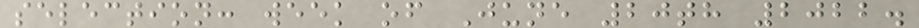selection: week of June 20th 2022.
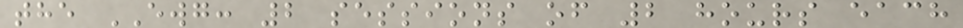the EWG: 2 sessions of 2 hours each
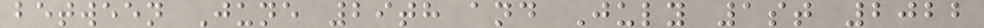between June 29th and July 1st 2022
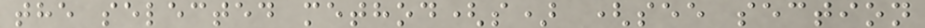the selected method(s) (see section
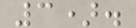3).
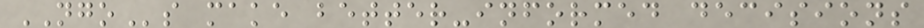NGOs make better-informed decisions
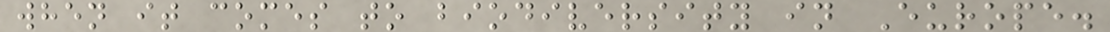when it comes to biodiversity in Europe.
